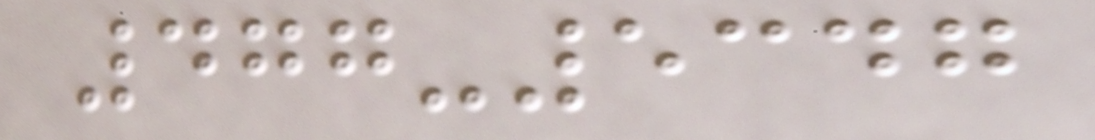477-5347
